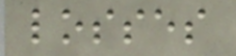losses
